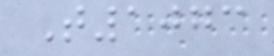T1073
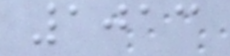1013
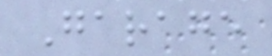Garage
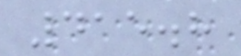415.8
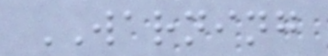WARNING
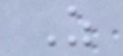Z
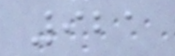921
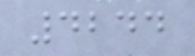4244
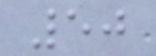50
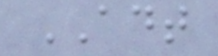ADT
